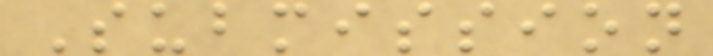Submission
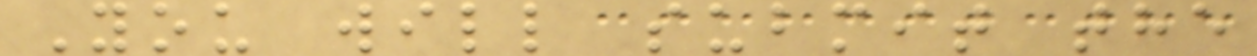You will submit the
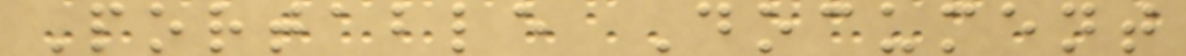Portable Document
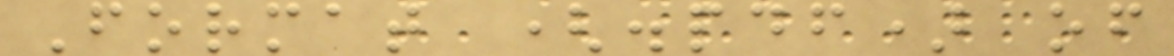Format (.pdf) of
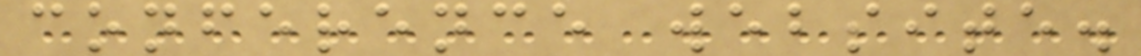conference website.
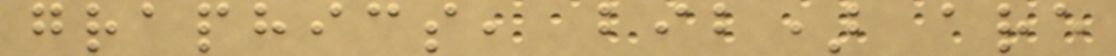graphics, bib) are
